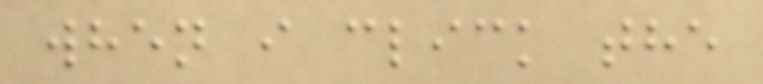when i click the
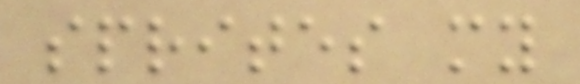sprites my
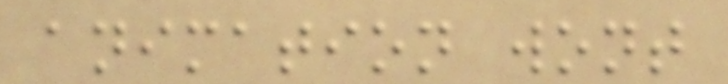animation wont
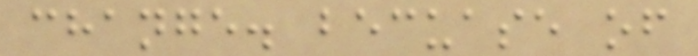change. becuase of
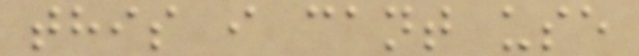this i cant use
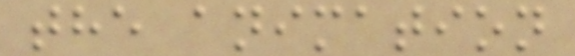the animation
